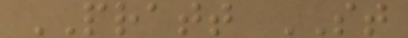PRATT ST
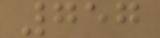757
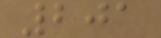201
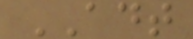ADT
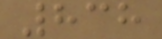838
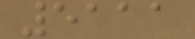5111
